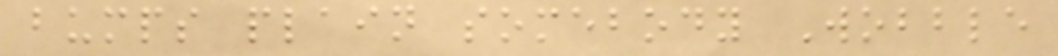bumps plain somebody Wobble
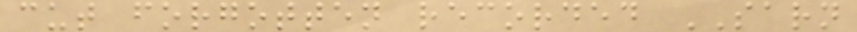cut forgotten recorded SARN
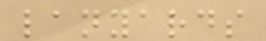lanyards
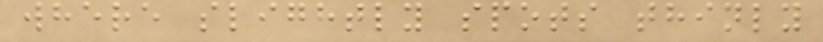where slightly spots thinly
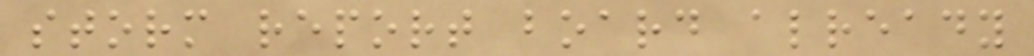storm report board already
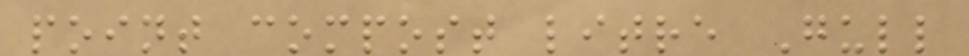point compost litre Gull
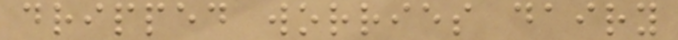dripped worries dairy
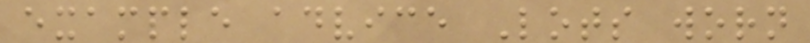example advice Lots worn
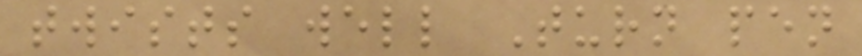twists well Turn pen
